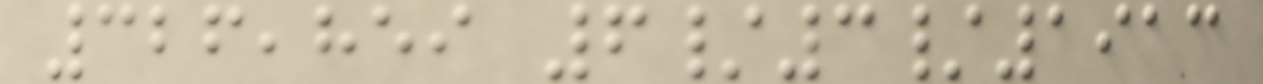326,859 6/3/1913
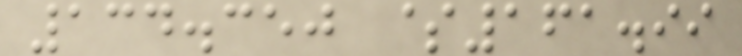134.350 $161.99
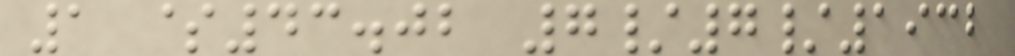1 $43.02 7/7/1932
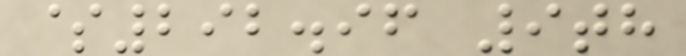$292.96 9th
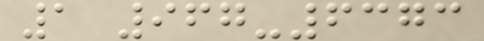1 967-6373
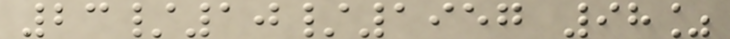23/10/1957 98%
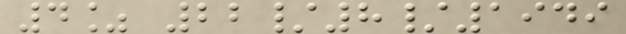4% 22/8/1949
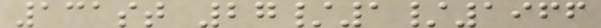131st 27/1/1966
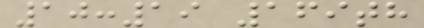10:19 169th
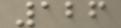126
